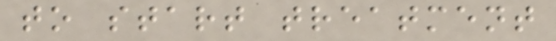to start treatment
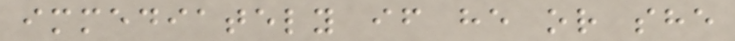immediately if he or she
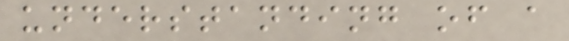understanding of a
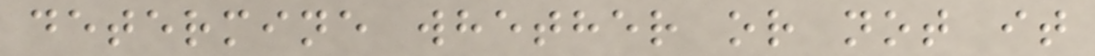determine whether or not it
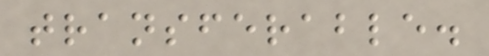transferable.
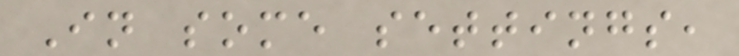In some settings,
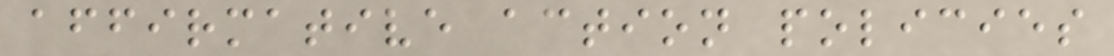affirmative action policies
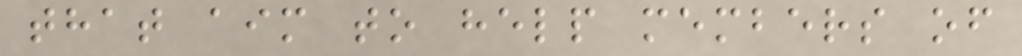that aim to help members of
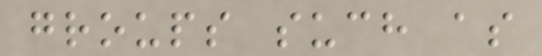groups such as
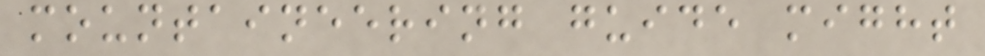mountaineering guide might
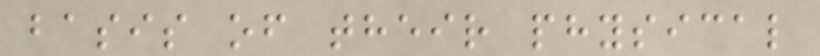basis of their physical
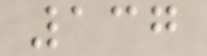137
